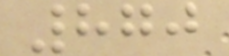870
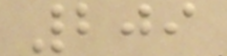209
